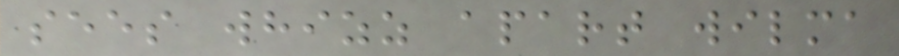sees whizz apart wilma
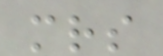mrs
